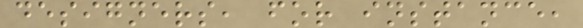designers, for instance,
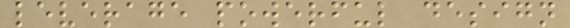leverage powerful design
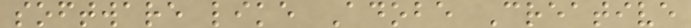software like Adobe Creative
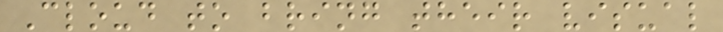Cloud to bring their visual
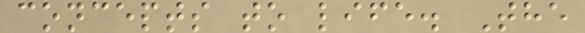concepts to life. The
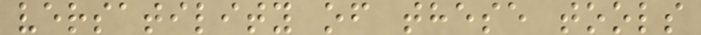versatility of these tools
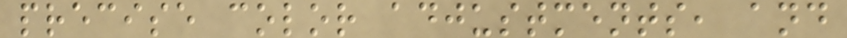precise color adjustments, and
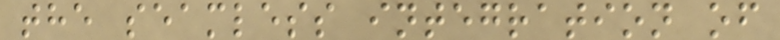the seamless integration of
